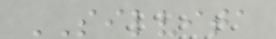SILVITA
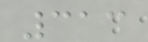313
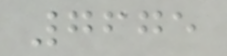7675
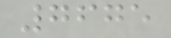7675
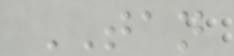TAN
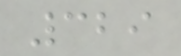329
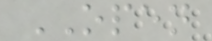OPEN
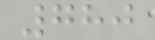780
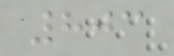803
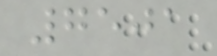7501
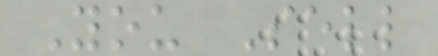You Sell
